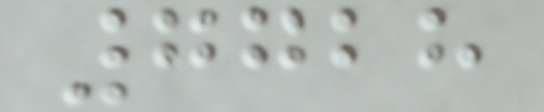7728
